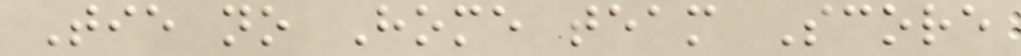Tie no Home team Score
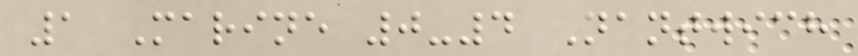1 Marine 0-4 Nantwich
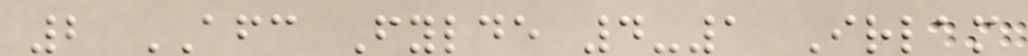2 AFC Fylde 4-1 Irlam
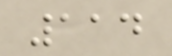114
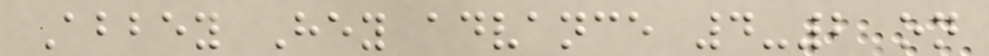Abbey Hey advance 4-2 on
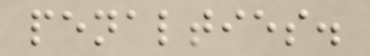penalties.
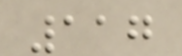117
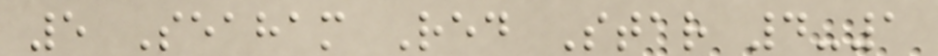5 Seaham Red Star 4-1
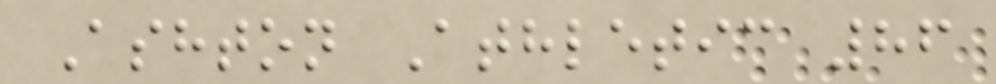Ashton Athletic 86
